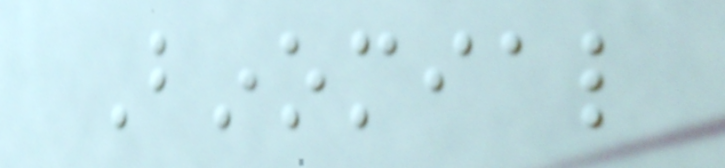Binomial
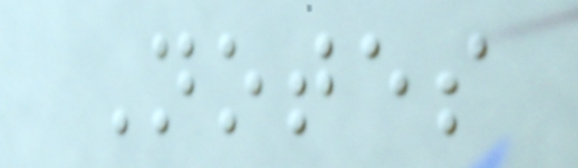Notes
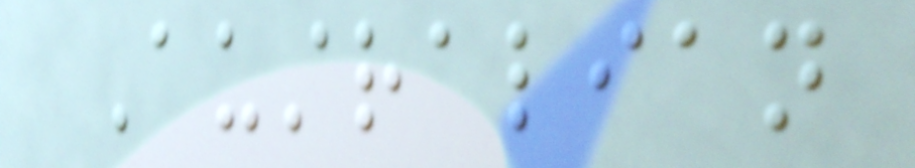Australian
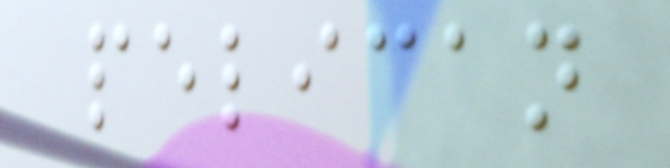pelican
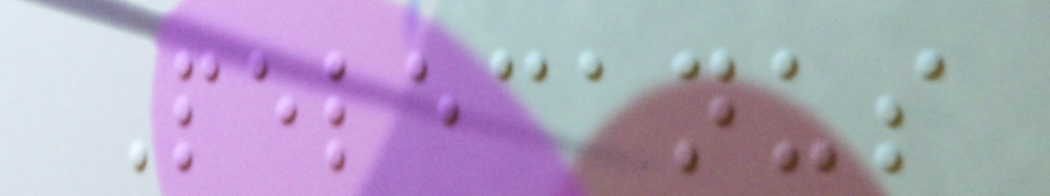Pelecanus
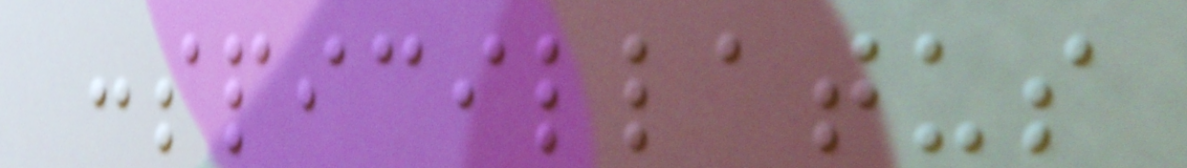conspicillatus
